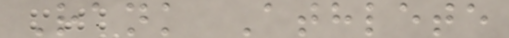Rank Athlete
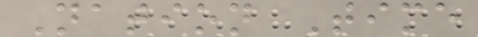Nation Time
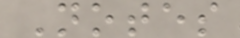Notes
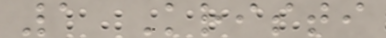1 Kristi
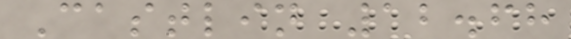Castlin 12.68
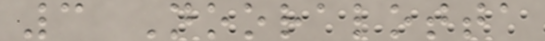3 Nooralotta
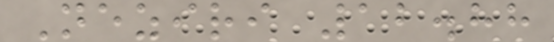Neziri 12.88
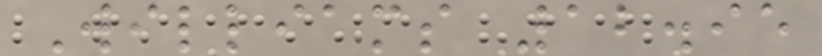Williams 12.95
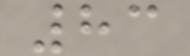83
